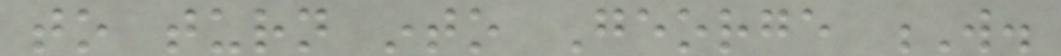to turn into George W.
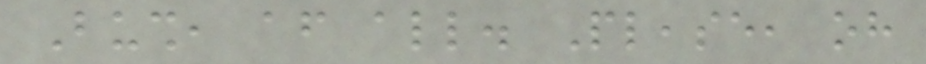Bush, after all. Please, oh
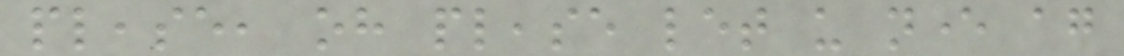please, oh please let us never again
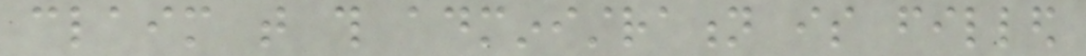claim that this administration is filled
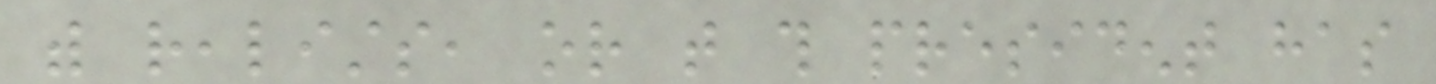with realists, or that this president has
